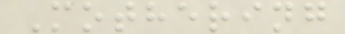Mothering
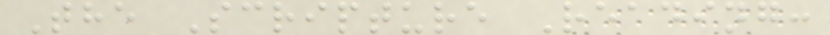The Scripture Reading:
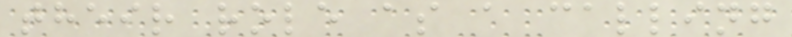their role as a calling
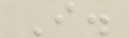I.
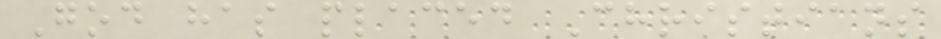God has placed Christians
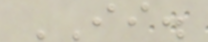II.
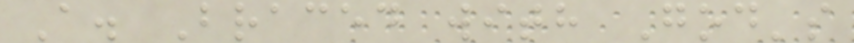A. Braced with God's
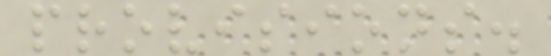provisions.
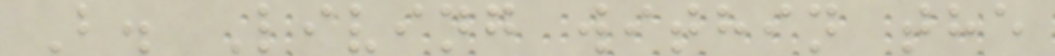B. Living within the
